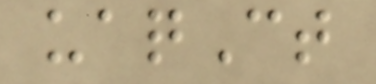uaqCt
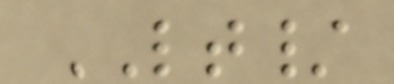LT/
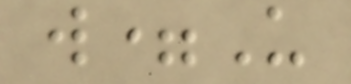w=U
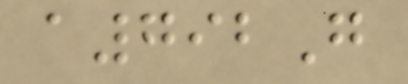a792G
